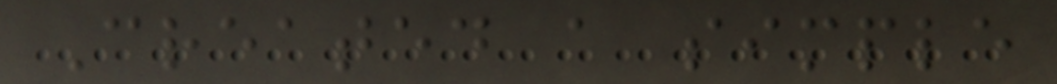Created a simple
